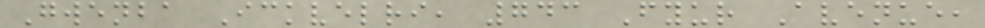Gwenba Ickvelri, 743 Fyur Avenue,
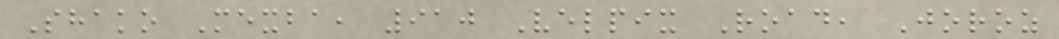Shako Mexba, 910 Velpix Road, Joroz
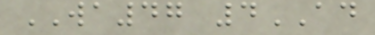WA47 4AD
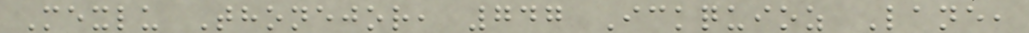Mexlu Thonejor, 747 Ickquioz Lane,
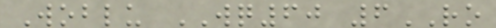Woblu WQ60 6RO
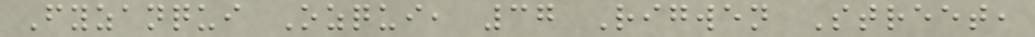Fyzanqui Ozqui, 37 Rigwen Street,
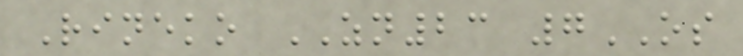Rineko ZN23 7OS
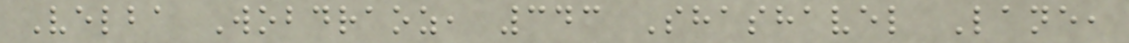Velba Wobdraoz, 343 Shashavel Lane,
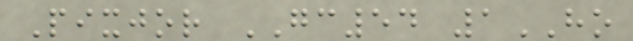Pixjor GC54 1HO
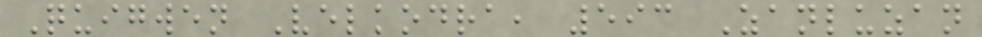Quigwen Velkodra, 593 Zanluzan
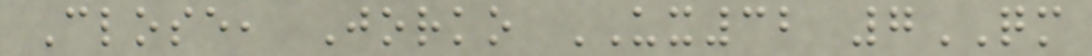Close, Jorko UX32 7QM
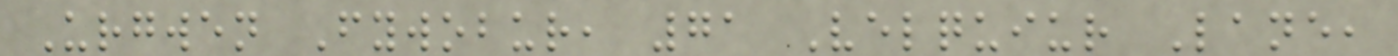Urgwen Fywobur, 71 Velquiur Lane,
